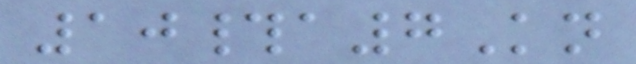10#a7Kn
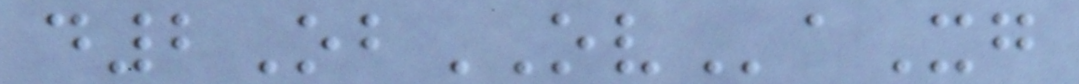d2ObOVaXg
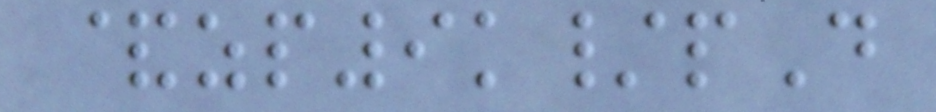&zp9k/pD
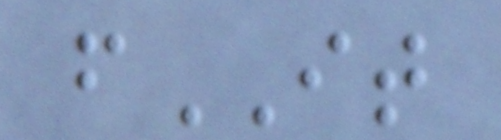fIT
